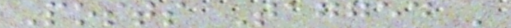Posts Tagged '
